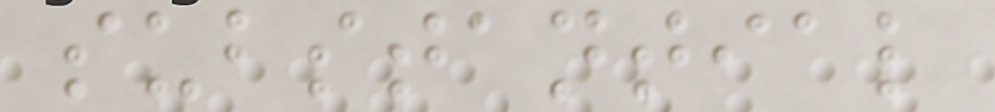substantial
